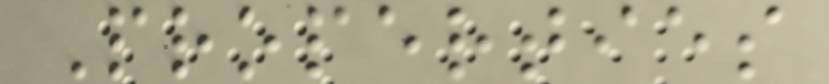Properties
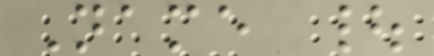Name |
